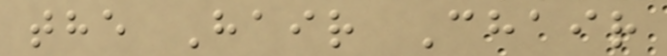the Hair Chair
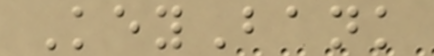KeyBank
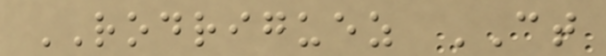RODRIGUEZ CT
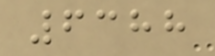6388
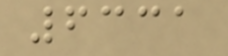6331
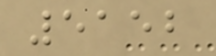5152
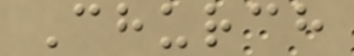Church
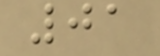01
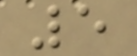5
